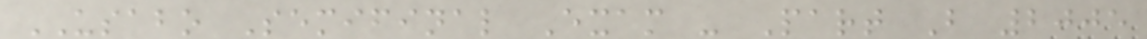USABO Semifinal Exam - Part B 2005
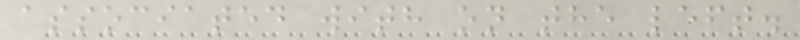associated with on the left.
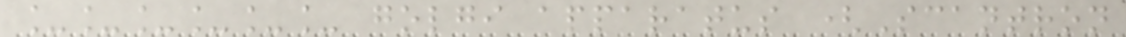______ golgi apparatus (Scantron
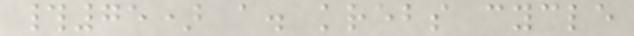#75) a. krebs cycle
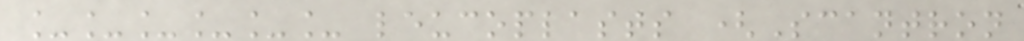______ leucoplasts (Scantron
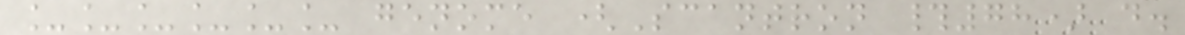______ genome (Scantron #78) d.
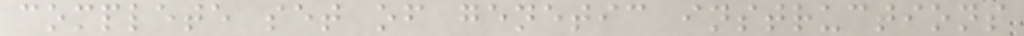complete set of genetic instructions
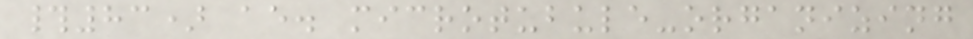#83) ae. microtubule-organizing
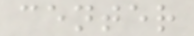center
